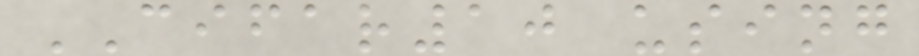CIFAR10 using
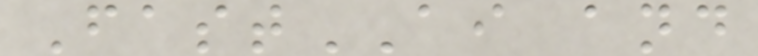FastAI and
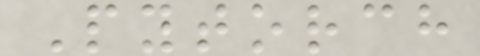Pytorch
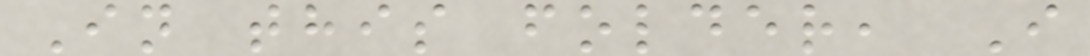In this folder, I
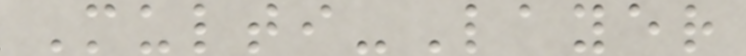Multi-Layer
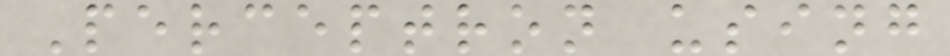Perceptron using
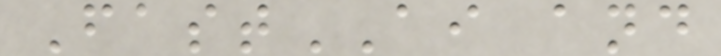FastAI and
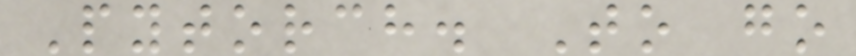Pytorch. To go
